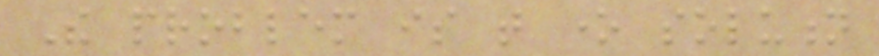The problem is that one solution
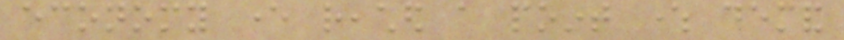economy ever reached a point where demand
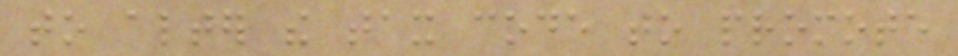to alter the tax code to promote
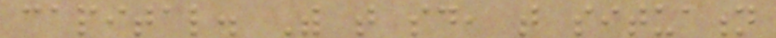capital. With that said, that situation
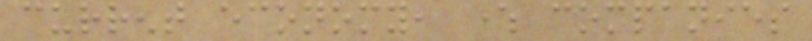current economy, where companies
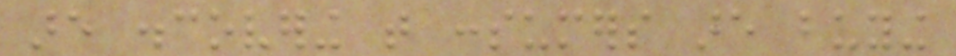are discovering that consumers are buying
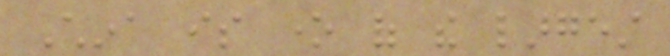China is one of the largest
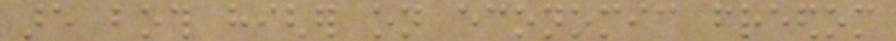are both higher on economic freedom
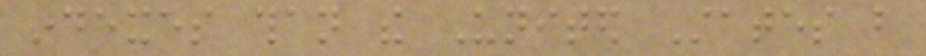indexes than the United States but
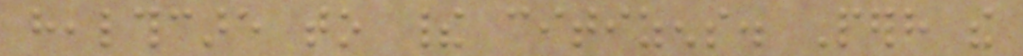healthcare to their citizens. Perhaps the
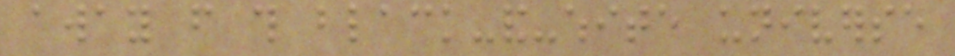away from this black-and-white universe
